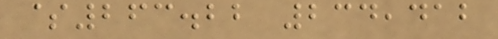$263.22 234,412
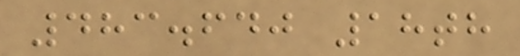483.640 18th
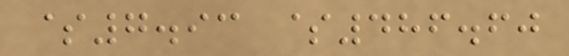$7.93 $486.60
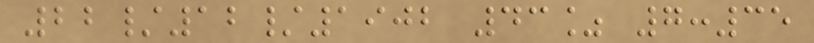22/12/1902 43% 7:35
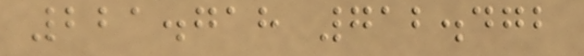221.718 712.472
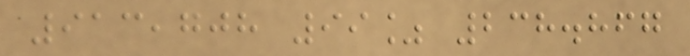913,708 99% 238.867
